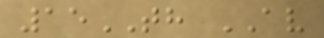15TH AV
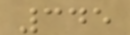345
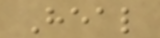Heal
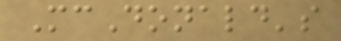McDonald's
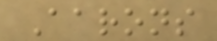Aarons
